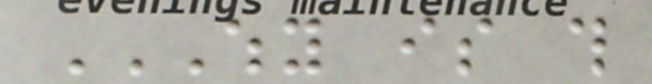WHY IS THIS
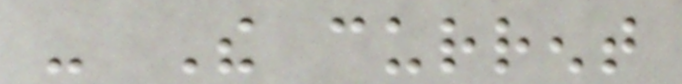- The current
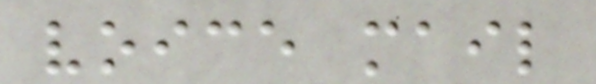voice mail
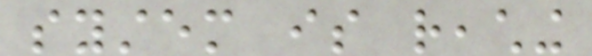system is reaching
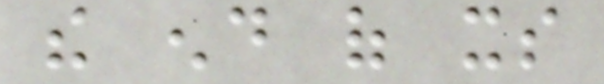the end of its
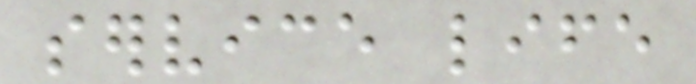service life
